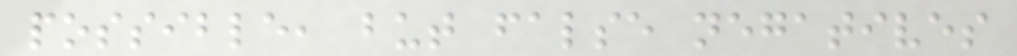possible, but false negatives
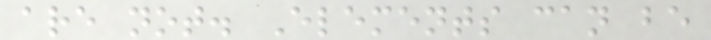are not. Elements can be
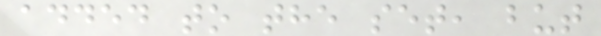added to the set, but
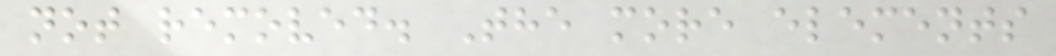not removed. The more elements
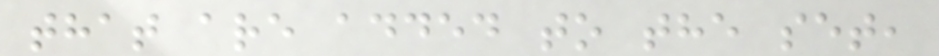that are added to the set,
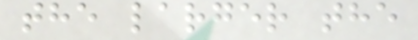the larger the
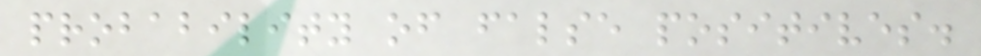probability of false positives.
